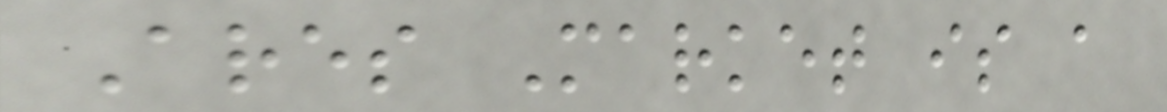Ares Market is a
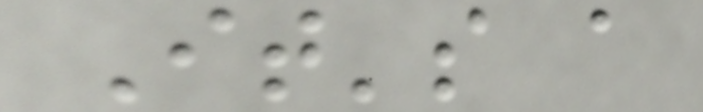It's a
